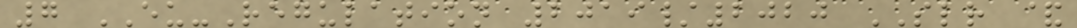7 EU-Regulation 2019/2020 SLR &
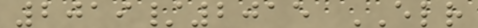2019/2015 ELR
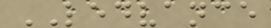LEDVANCE
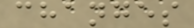changes
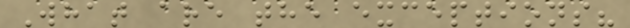What are the exceptions?
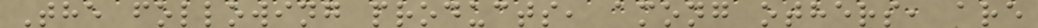The following products, among others, are
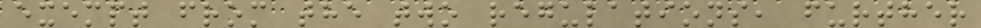exempt from the two regulations, further
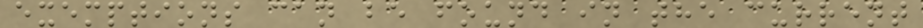exemptions can be found in the current
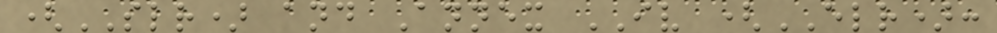(SLR) and Annex IV (ELR):
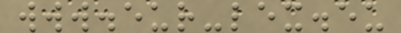www.eur-lex.eu
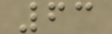63
